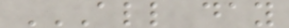ALL DAY
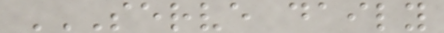SERVE DAILY
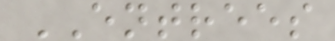ENTREES
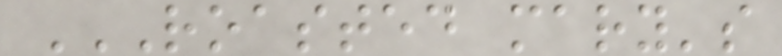ROASTED MARY'S
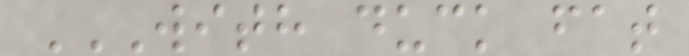WITH DUCK FAT
